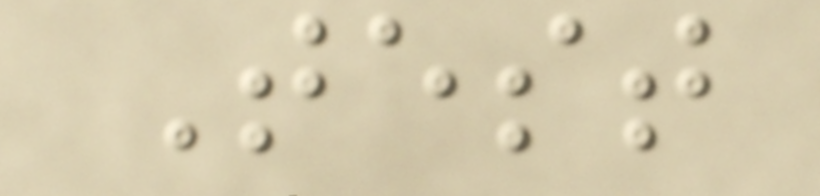Test
